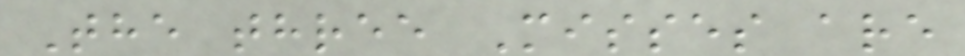The three Misses are
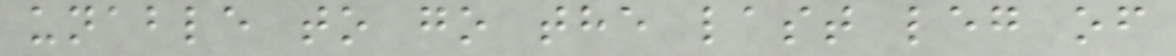unable to go the last leg of
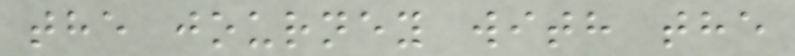the journey with the
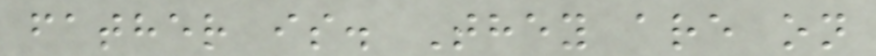father is. They are on
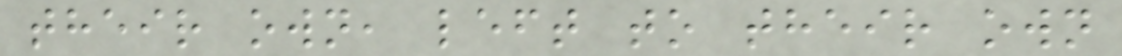their own, left to their own
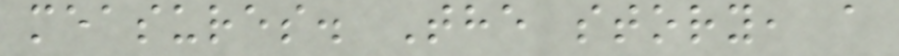measures. The story, a
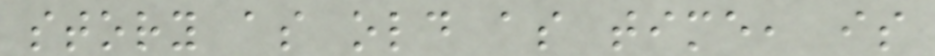story as old as time, is
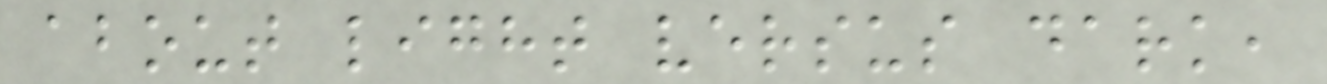about light versus dark,
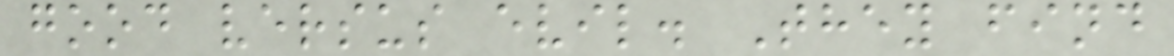good versus evil. They find
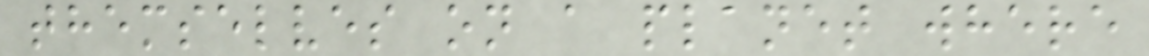themselves on a planet where
